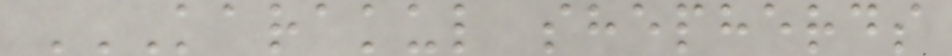KARAKUL SHEPHERDS
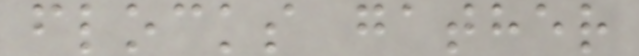flocks gather
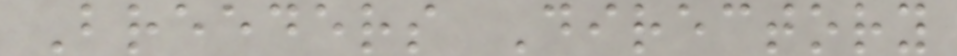Breeders Directory
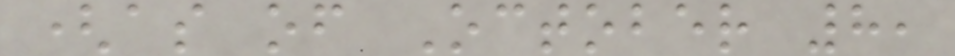(as of October 8,
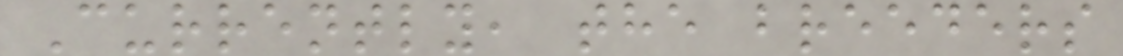Currently, the breeders
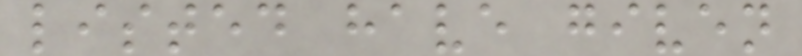listed have given
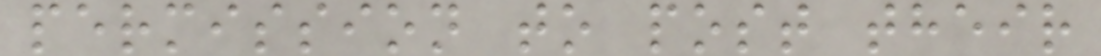permission to post their
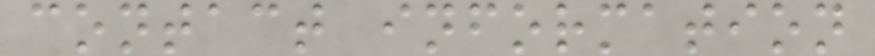contact information
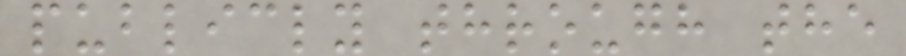publicly through the
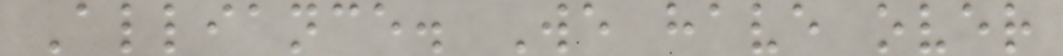Alliance. We have over
